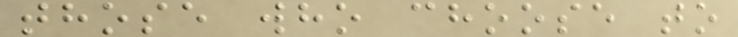those who choose to
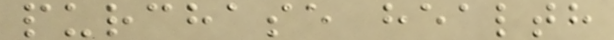purchase health
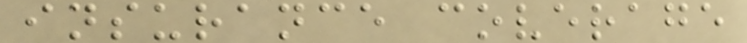insurance coverage
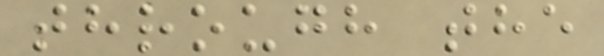through the
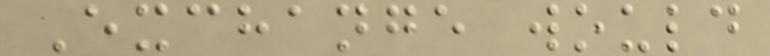Exchange would
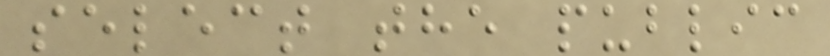select the public
